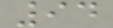94
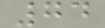74
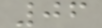06
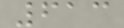613
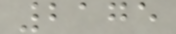2175
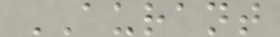AURANT
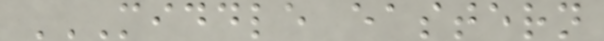MIDDLE EASTERN
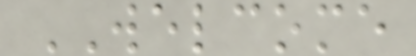WELCOME
